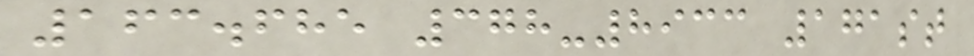163.685 378-8933 171st
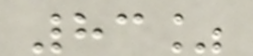83%
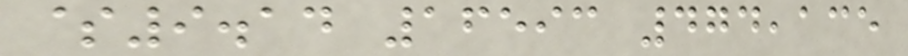$9.14 16593 474,135
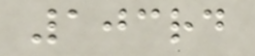103rd
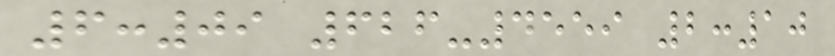6:09 626-4559 2:10
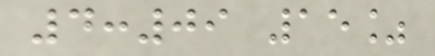4:09 15%
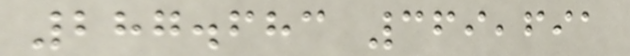287.683 369,691
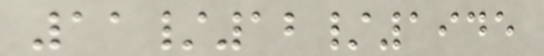11/12/1945
